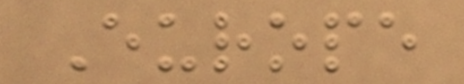Europe
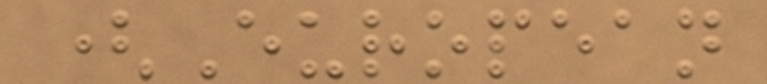(European
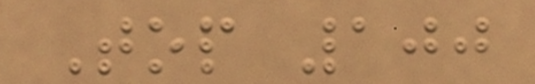Top 100
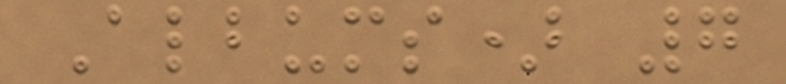Albums) 7
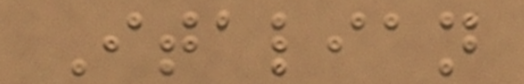Italian
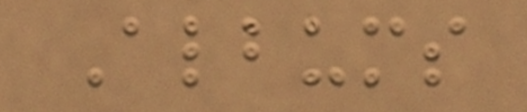Albums
